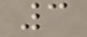3
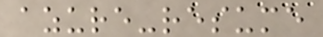azure-resume
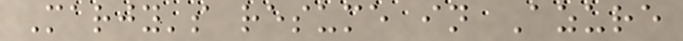Marjy's resume in Azure
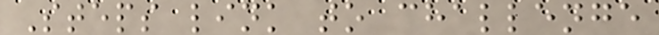Steps link to challenge
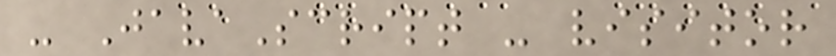- JavaScript - visitor
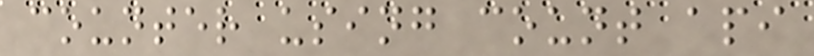counter using count api
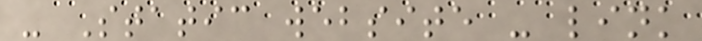- Static website - link
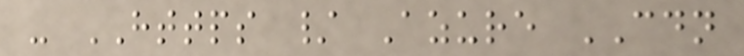- HTTPS / Azure CDN
